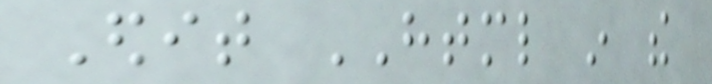Edit HTML in the
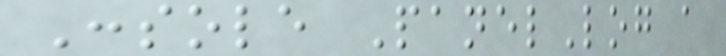Console PanelLog a
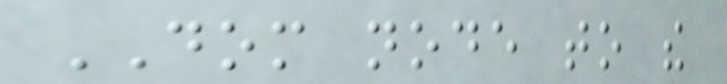DOM node to the
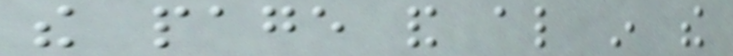the page and also in the
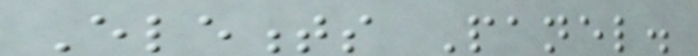Elements Panel.
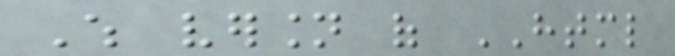Which version of HTML
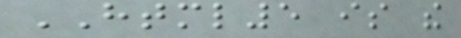HTML5 is the
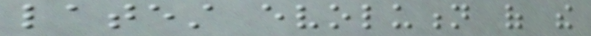latest evolution of the
